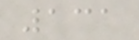131
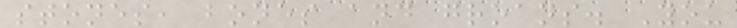stones, bones and groans. You
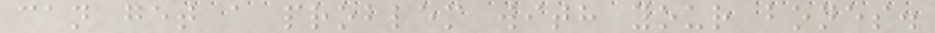can get a problem with your bones.
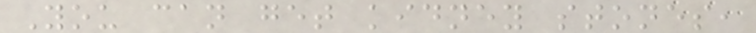You can get kidney stones,
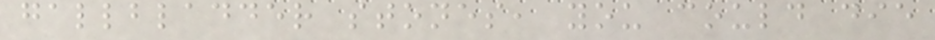gallbladder stones, you could die
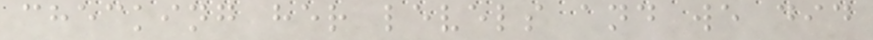checking her levels and we did
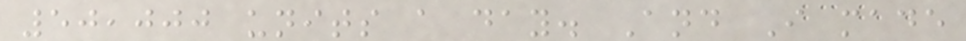50,000 units a day. And I made
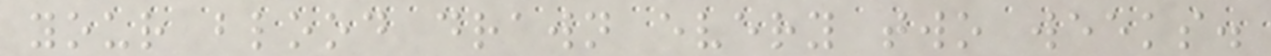your blood drawn every two weeks.
